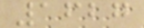1627
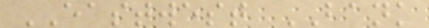EASTWEST BANK
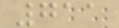711
